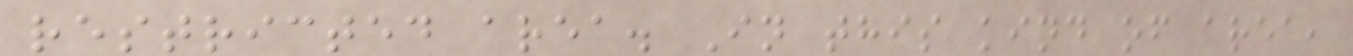restricted area. In this kind of area,
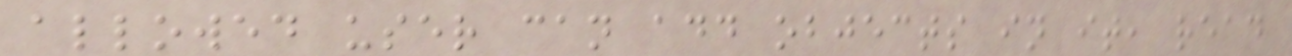allowed user can add objects in it, read
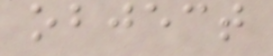object
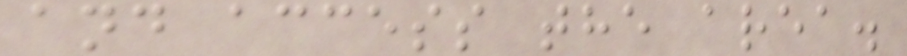and access the area.
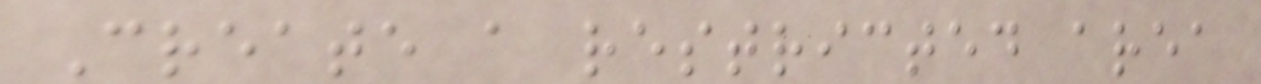Create a restricted area
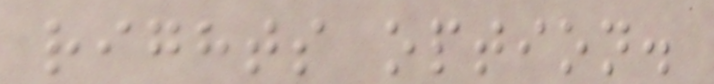rights option.
